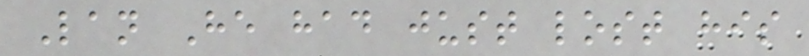Lan He had just lost his
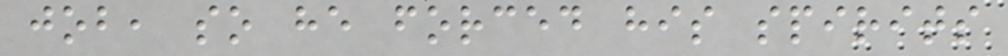job, so he forced his spirits
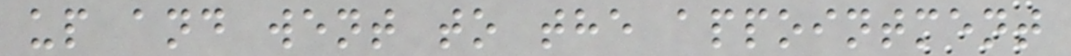up and went to the appointment
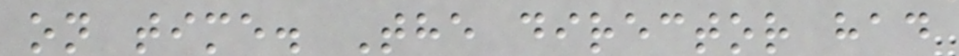on time. The director had
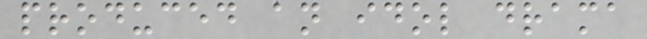produced an idol drama
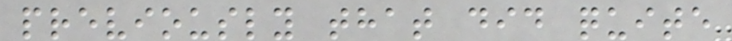previously that did quite
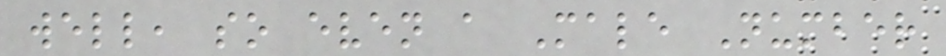well, so even a Male Number
